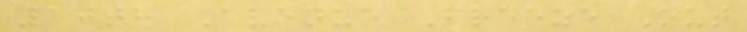10th Avenue Freeze Out
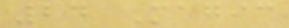24 Magic
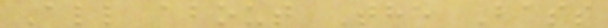All about The Bass
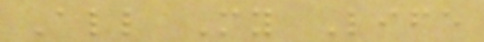All My Life
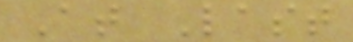At Last
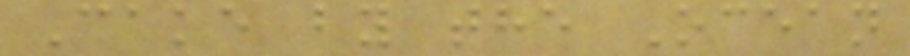Cake by the Ocean
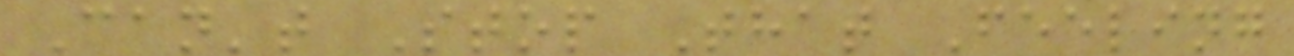Can't Stop That Feeling
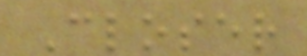Closer
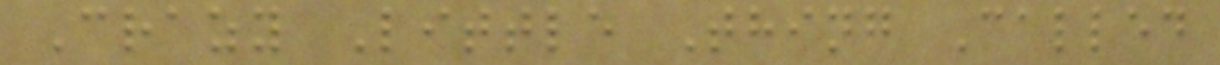Crazy Little Thing Called
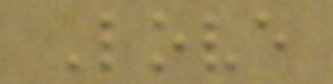Love
